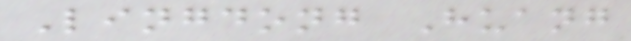Lingdong Huang
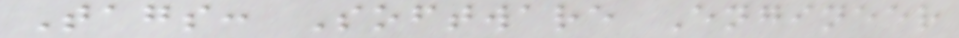Tags: Software Engineer
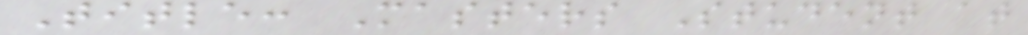Title: Masters Student at
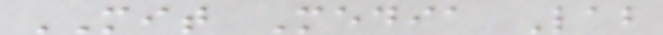MIT Media Lab
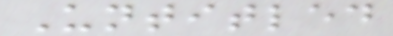Untitled
